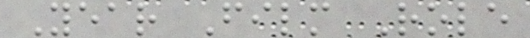Year Film Role
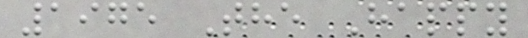1975 The Happy
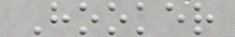Hooker
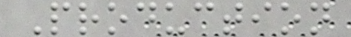Production
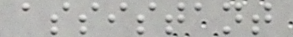assistant
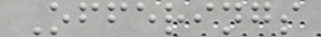Offerings
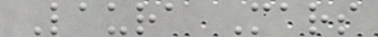Laura Mars
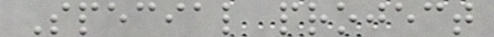Special project
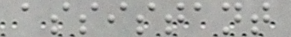assistant
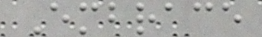Embrace
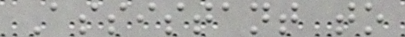Assistant to
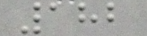182
